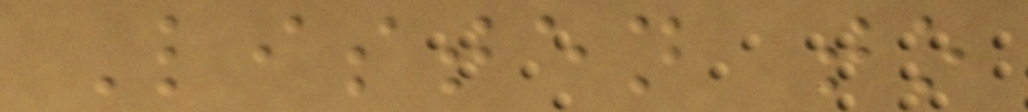Listen to
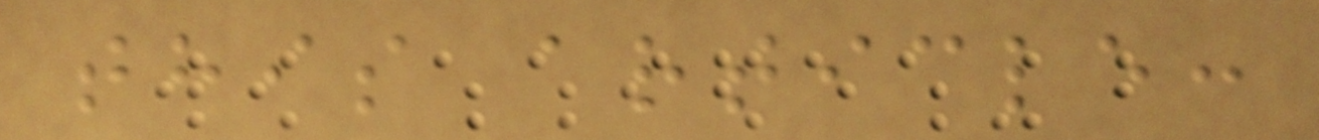this article:
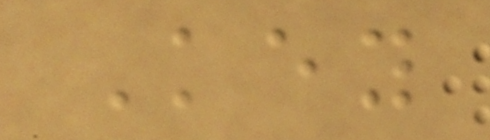Key
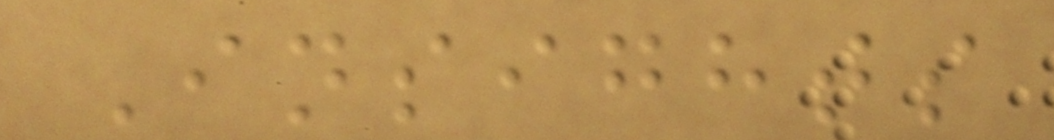Insights
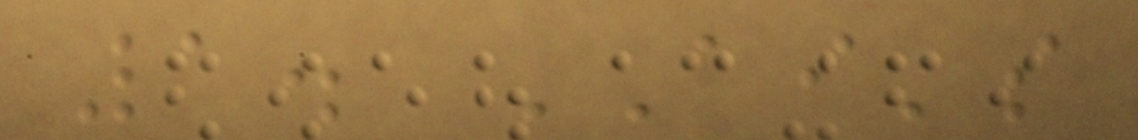1. AI's
